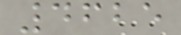4625
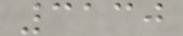3130
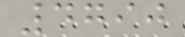4790
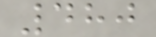480
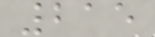215
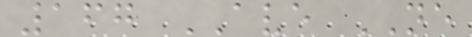167 AVE NE
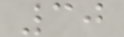30
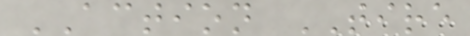ACTION TIRE
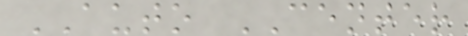AUTO CENTER
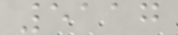5117
